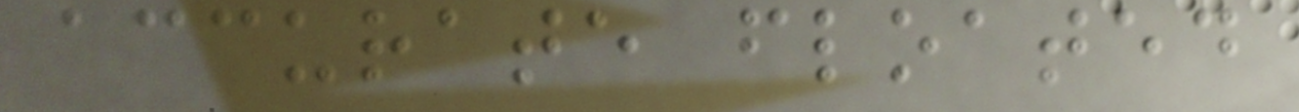accurate floated
